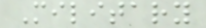Military
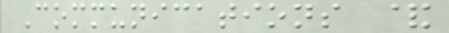Communications &
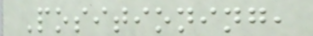Positioning,
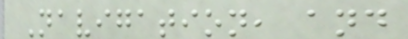Navigation, and
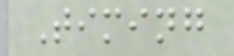Timing
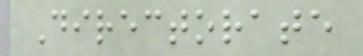Directorate
